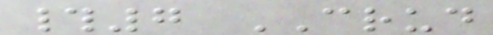#7 CRUD
